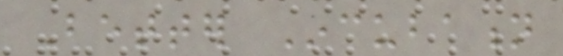Better Incubation
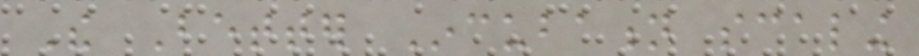The Better Incubation scaling
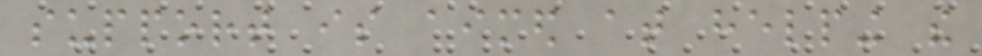support is aimed at helping the
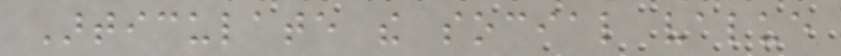Articulate the social value
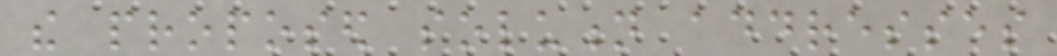the proposed solution addresses
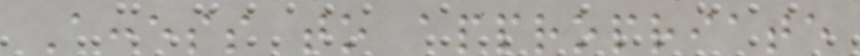Access to appropriate
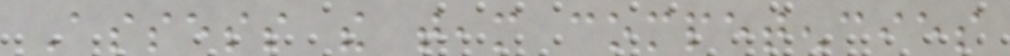Assess the team competencies
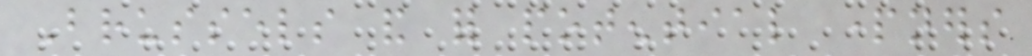Brussels and for potential partners
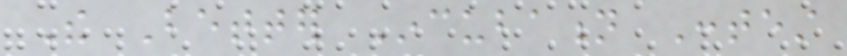The Better Incubation Contest
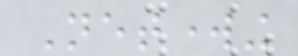Networking
